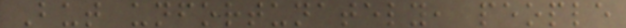But unfortunately, people
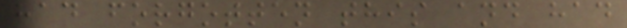had forgotten this and had
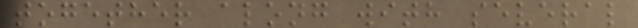together along with several
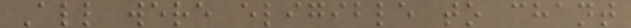All were eligible to chant
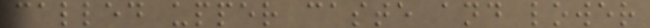called upper caste and lower
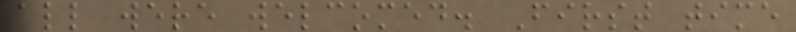all were welcomed. First time
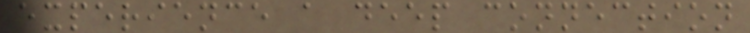experience a deep connection
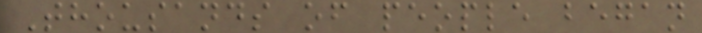Thousands of people began
